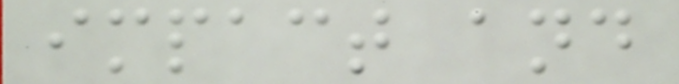impact and
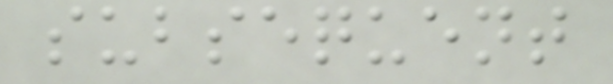subsequent
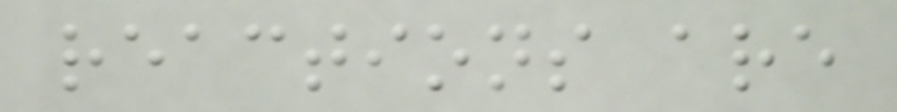reactions are
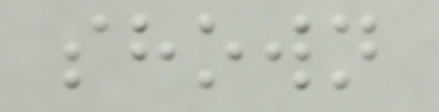shown
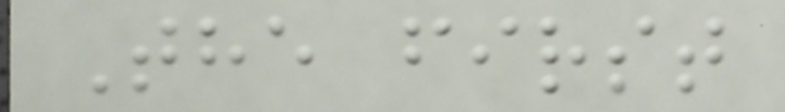The first
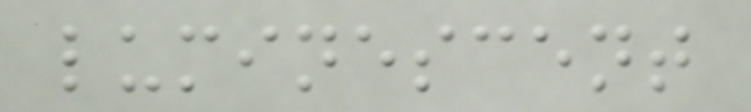luminescent
